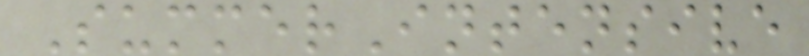SummerIntensive
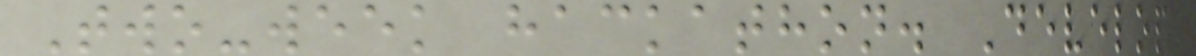Two-week hackathon. Develop
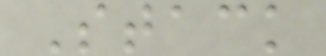Stack
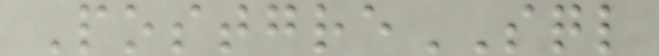PostgreSQL
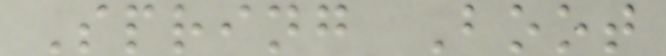Spring Boot
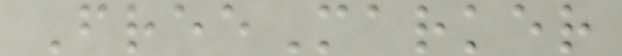FreeMarker
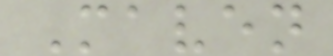Maven
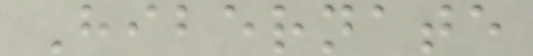Hibernate
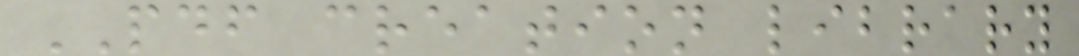PDF creation library
